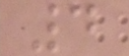4
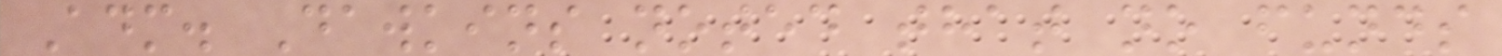Adm. Dawkins noted that no funds
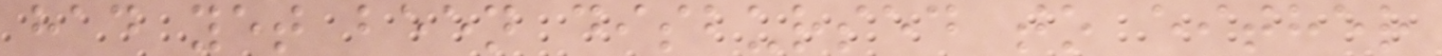had yet been disbursed to either
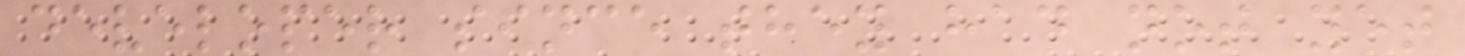developer since they had not yet
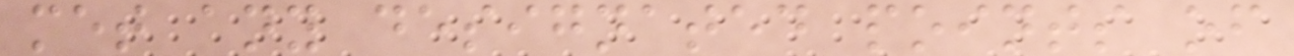met any designated points of
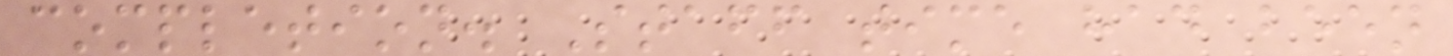completion. Staff time had been
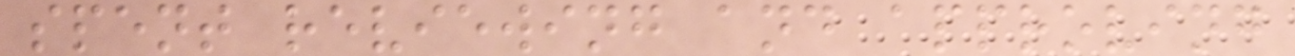spent reviewing and approving
